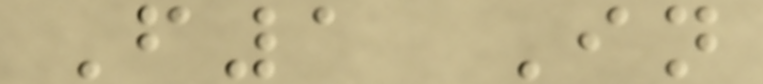F1 In
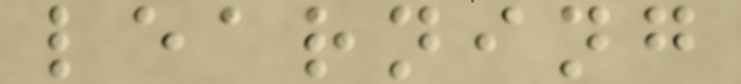learning
